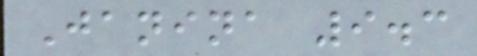Janina 9.3
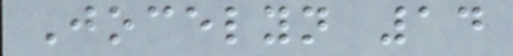Jocelyn 14
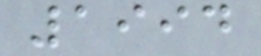1994
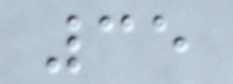35
